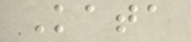Kata
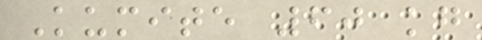Kumite 60 kg
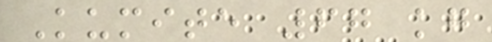Kumite 67 kg
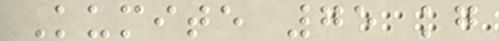Kumite 75 kg
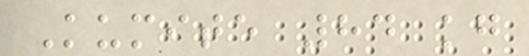Kumite 84 kg
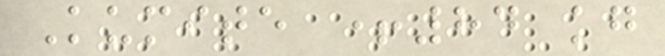Kumite +84 kg
